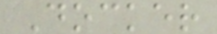Docker
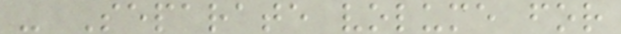- Separate volume for
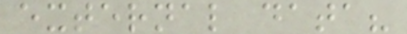external data?
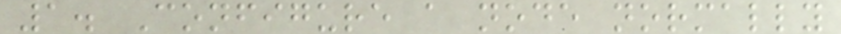1. Configure a node normally
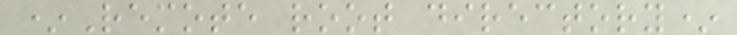*Remote root directory*
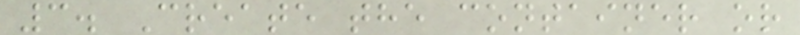3. Create the container or
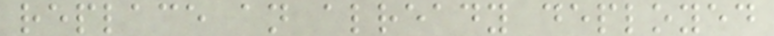replace an already deployed
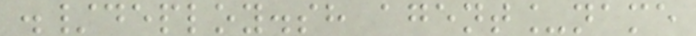./deploy.sh agent_name
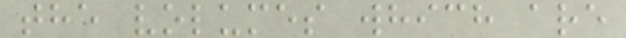the volumes which are
